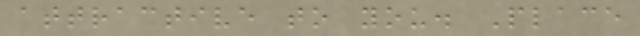attractive to you. Place
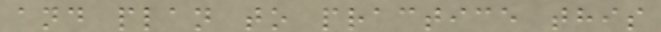and plan to practice this
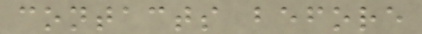contacts before
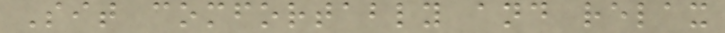Sit comfortably and relax
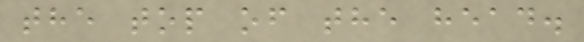the top of the head.
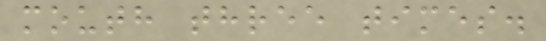mouth three times.
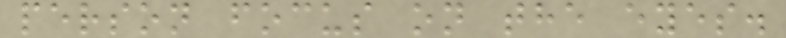person focus on the eyes.
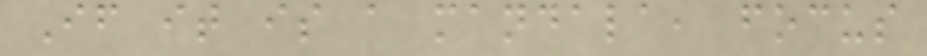If it is a mandala, focus
